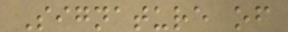Signature of
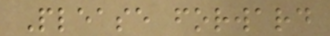Please forward
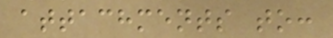attachments to:
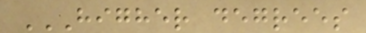HIGHER DEGREES
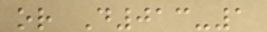or D013-1
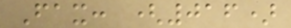Fax: (016)
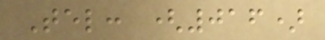Tel: (016)
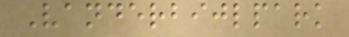Vanderbijlpark
